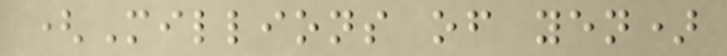(Millions of yen)
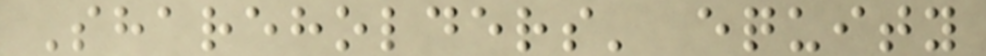Shareholders' equity
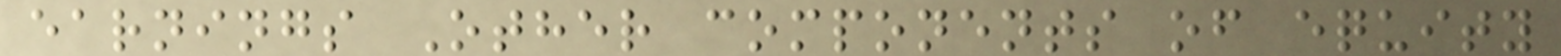earnings Other components of equity
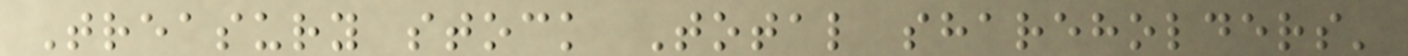Treasury stock Total shareholders'
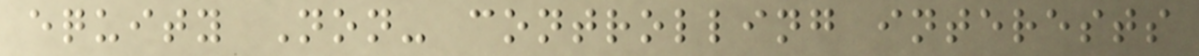equity Non- controlling interests
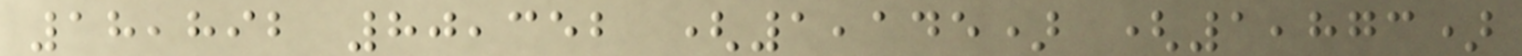18,892 80,352 (1,145) (1,873)
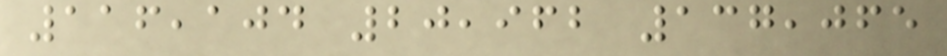116,104 20,962 137,065
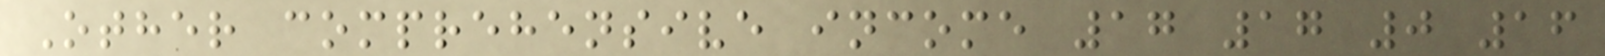Other comprehensive income 17 17 0 16
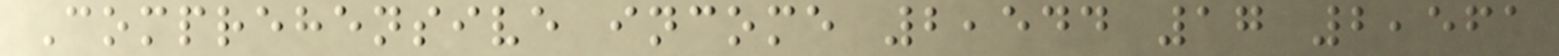Comprehensive income 2,544 17 2,561
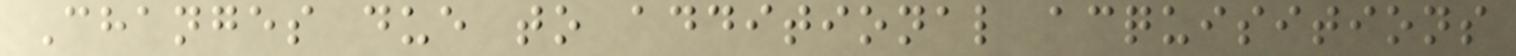Changes due to additional acquisitions
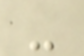-
